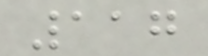117
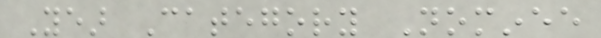Year Category Nominee
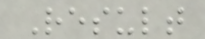Result
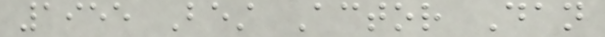1955 Best Actor Dan
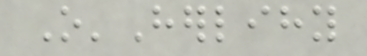O'Herlihy
